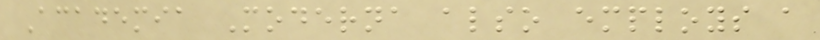Academia Moderna also employs a
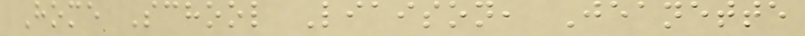Home School Liaison, Jeanette
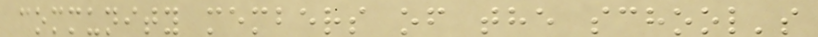community members of the school's
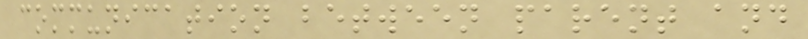communication between parent and
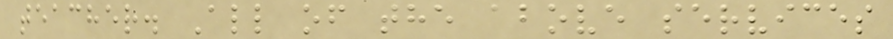teacher. All of the above services
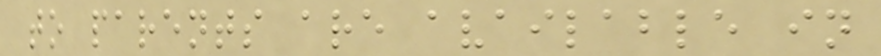to parents are available in
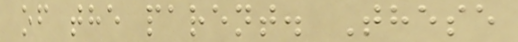of the parent. These
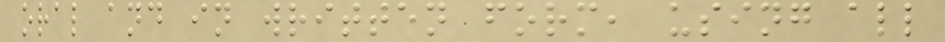oral and in written form, using all
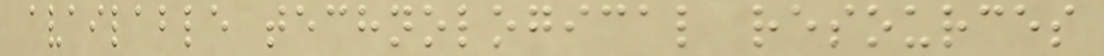available technological resources
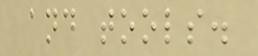and tools.
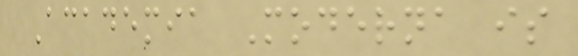Academia Moderna is
